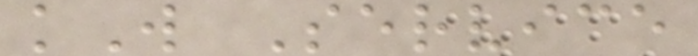kW Service
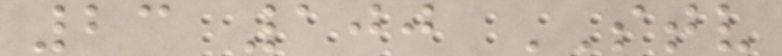23 100 STV
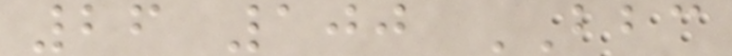26 100 BBC
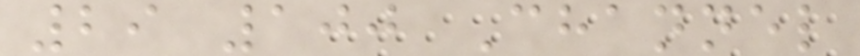29 100 Channel
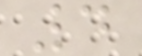4
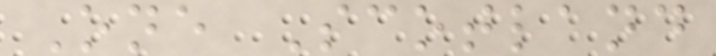One Scotland
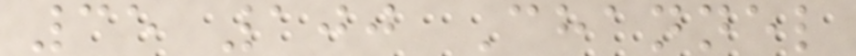35 100 Channel
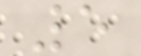5
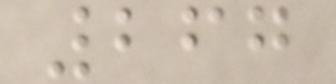267
